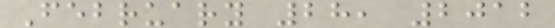February 28, 2012
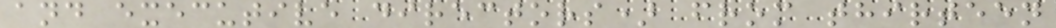and executive directors) from thirteen
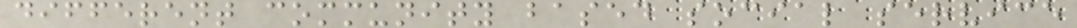different community based social service
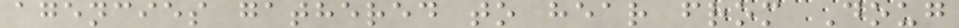agencies gathered to hear from Doug
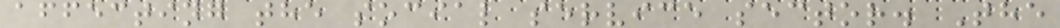affecting the social service sector. The
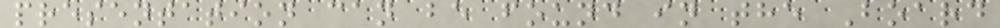presentation can be found in the Board
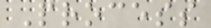Process
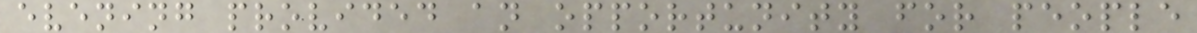evening provided an opportunity for people
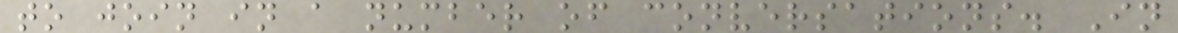to join in a number of conversations. In
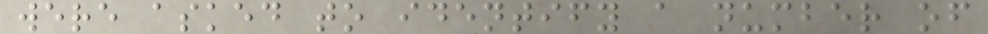were asked to identify a number of
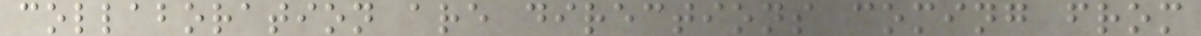collaboration are directions coming from
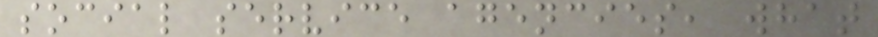social service agencies, what
